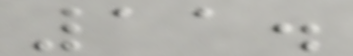11.
